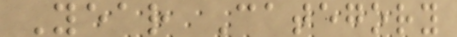Year Category
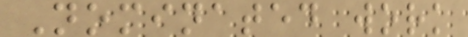Nominated work
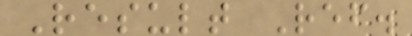Result Ref.
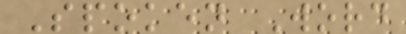Spoken Word
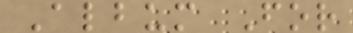Album For
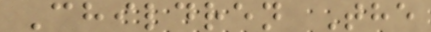Children The
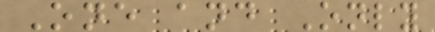One and Only
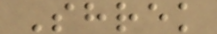Shrek
